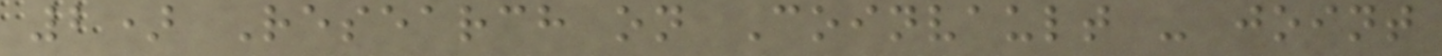2) Research on Coinvault - joint
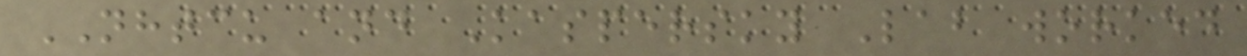NHTCU and Kaspersky Lab worked
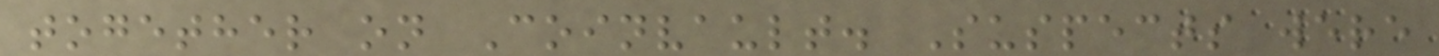together on Coinvault. Suspects were
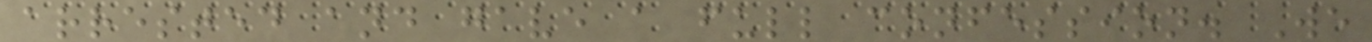arrested and gave a full confession. We
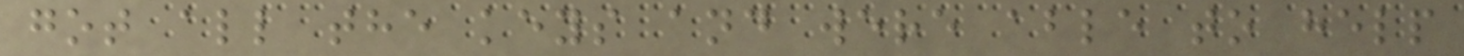got all the keys and were able to help
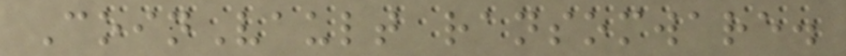CoinVault ransomware.
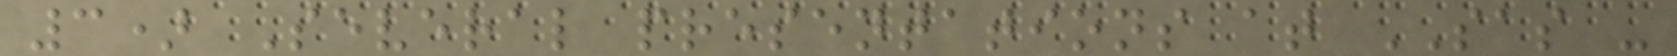3) Several presentations at SAS -
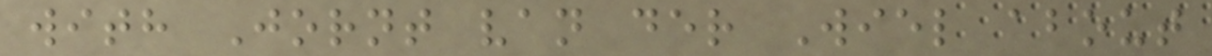with Jornt van der Wiel about
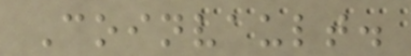Coinvault.
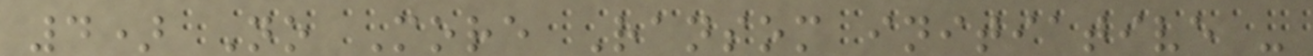4) No More Ransom initiative -
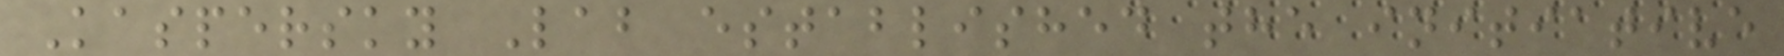Kaspersky Lab established the initiative
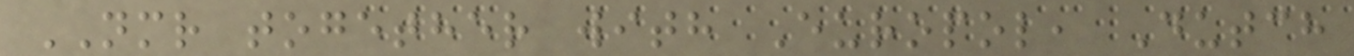NMR together with Europol, Dutch
